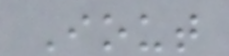Iout
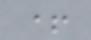+
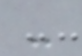-
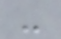-
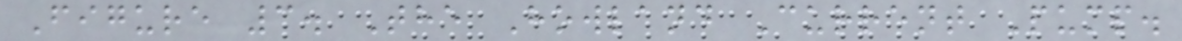Figure 3. The Howland Current Pump.
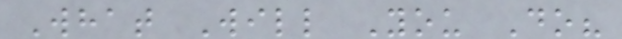What Will You Do?
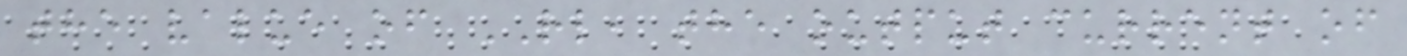the value of RL, the output current of
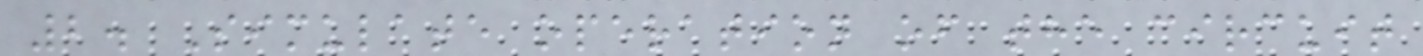2. Simulate operation of the circuit
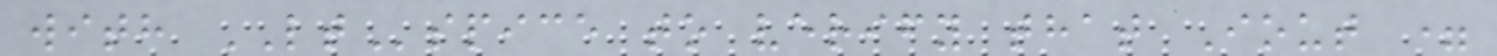with LTspice to verify that Iout =
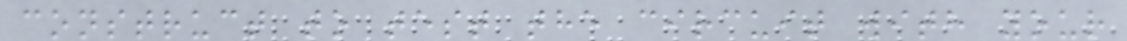construct to test the circuit with your
